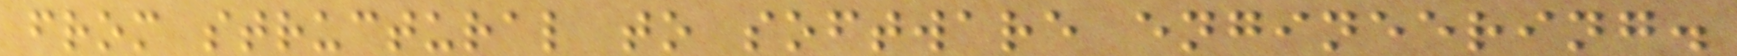from structural to software engineering.
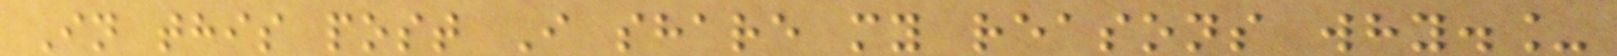In this post I share my reasons why._
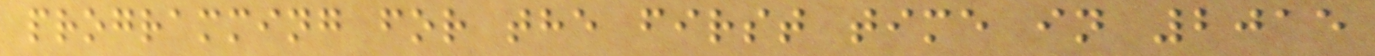programming for the first time in 2015
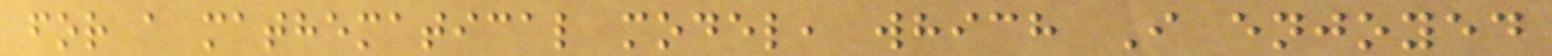for a mathematical model, which I enjoyed
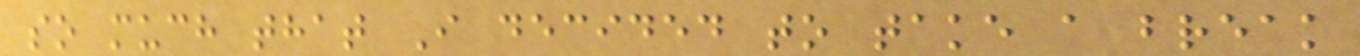so much that I decided to take a break
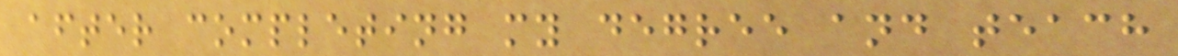after completing my degree and teach
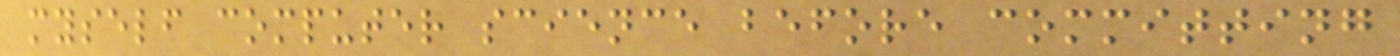myself computer science before committing
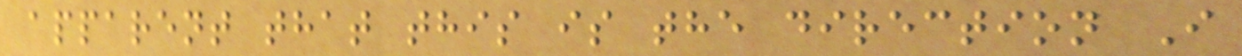apparent that this is the direction I
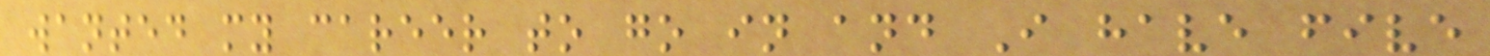wanted my career to go in and I have five
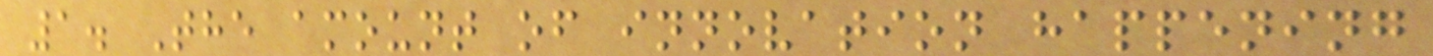1. The amount of innovation happening
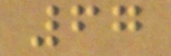67
